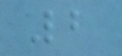2
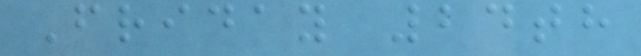Friday 24th
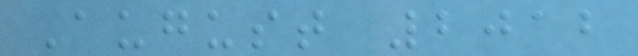August 2012
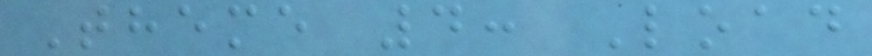Theme 4: Load
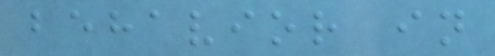behavior in
